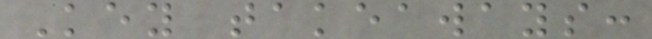Key takeaways:
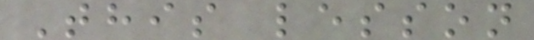This lesson
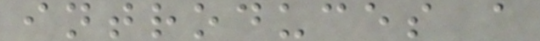introduces a
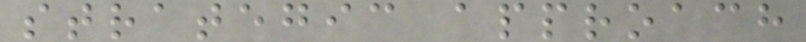strategic approach
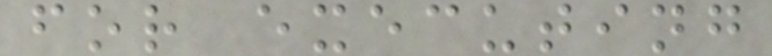for executing
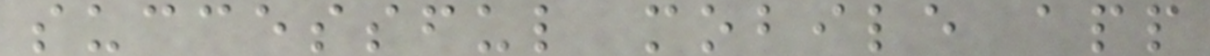successful mobile app
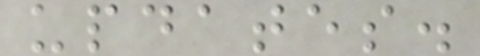updates.
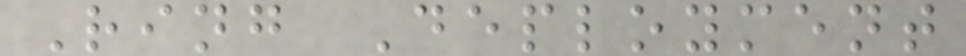Ring Deployment
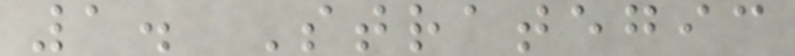1. Strategic
